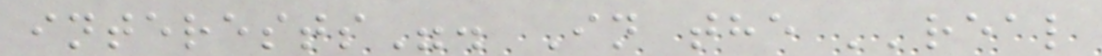interests". In the ''real
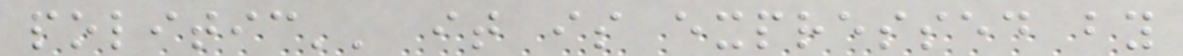politic'' it is expressed by
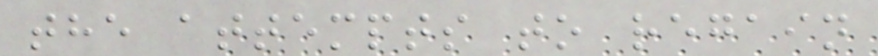the attempts to regain
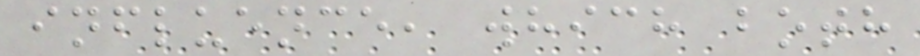influence, which both
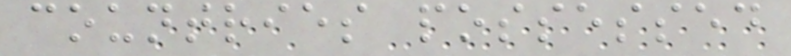countries possessed
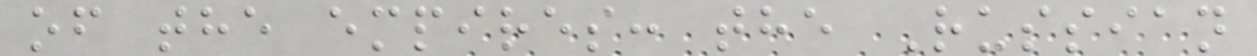of the empires: the Russian
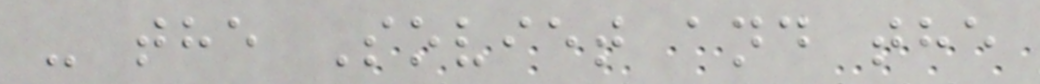- the Soviet and the
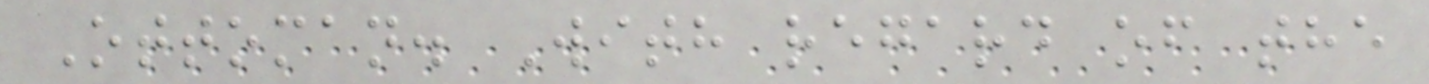Ottoman. With regard of the
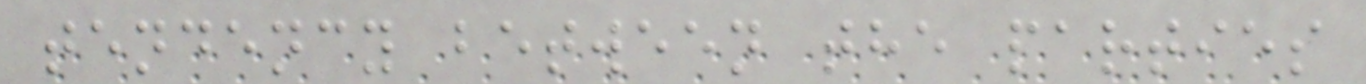tendency between the parties
